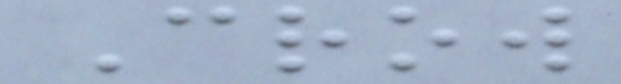Crow
